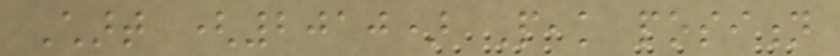Chart (2010) Peak position
